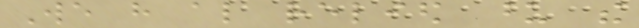We have also relied upon the
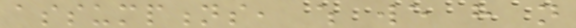assumptions, which we have not
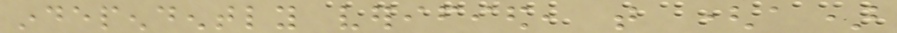independently verified, that (a)
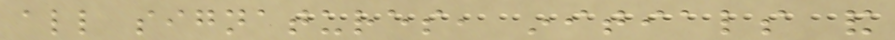all signatures, initials and
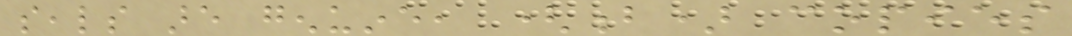seals are genuine, (b) copies
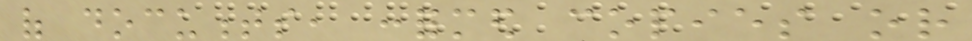of documents, conformed copies or
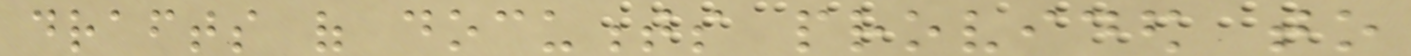drafts of documents provided to
